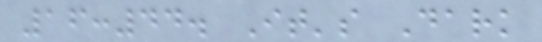16:44. It's Dark
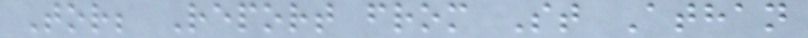Tor; Report from St Athan
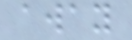away
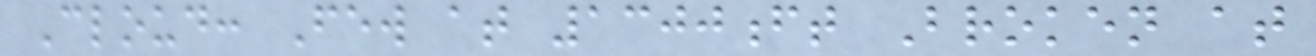Cloud: Few at 1300ft Broken at
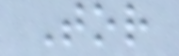Tor
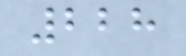228
